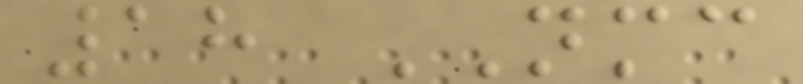18 NMC
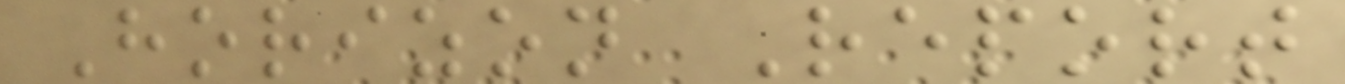Horizon Report
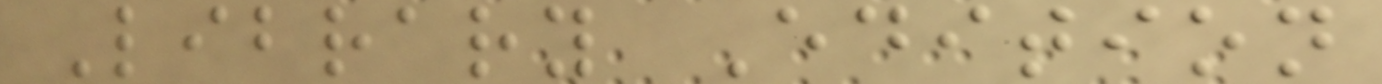Library Edition
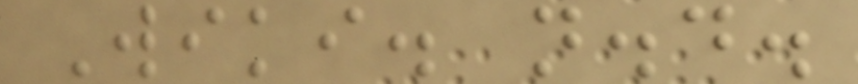Wiki. n.d.
